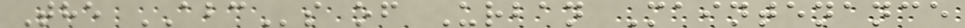The ABCs of Urban Maintenance
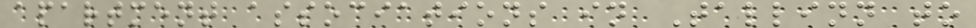apartment associations in Tallinn to
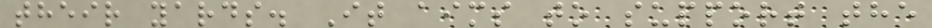their yards. It aims to support the
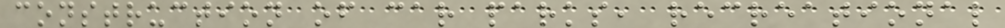construction of car parks, recreational
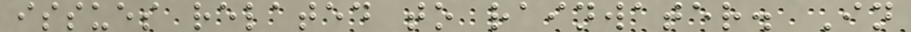issues related to rainwater. In
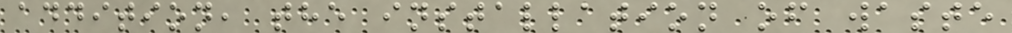addition, the installation of waste
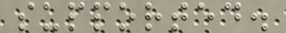supported.
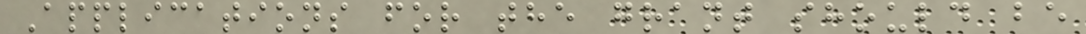Applications for the grant should be
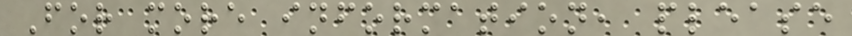For more information, please
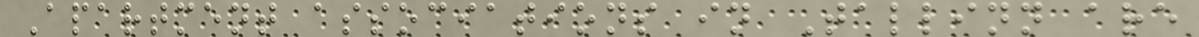Apartment associations in Tallinn are
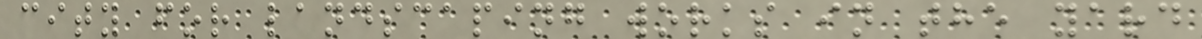city for landscaping works in the yard
